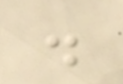.
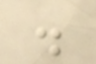.
